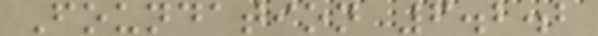Foundation 6.2.2
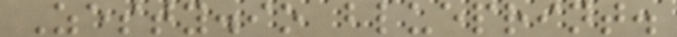Zesty.io blueprint.
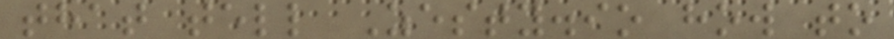that tell Zesty.io how to
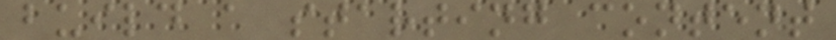build a starting content
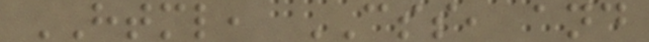HTML, CSS, and
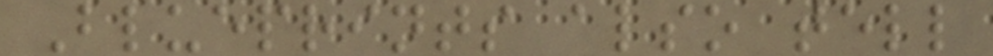Blueprints also tell
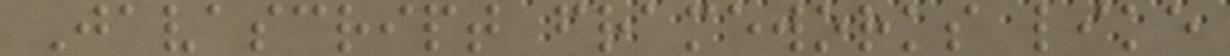Javascript frameworks like
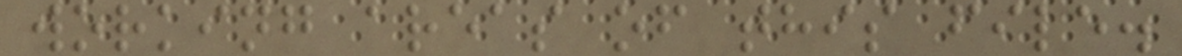working areas of this file.
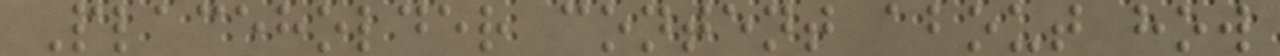Placeholder content about how
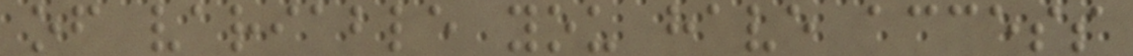of variable you have access
